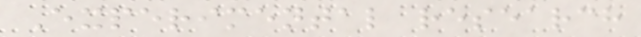Experimental research
